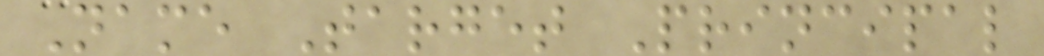Name Target Principal
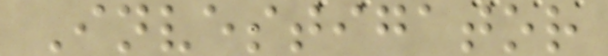Investigator
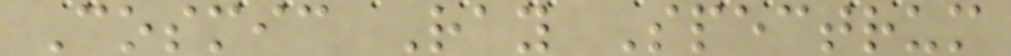Cosmic Ray Spectrum
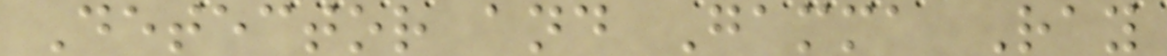Detector and Gamma Ray
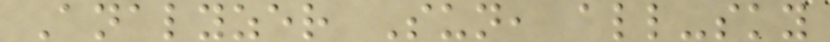Analyzer Sun, all-sky
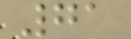71
